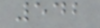542
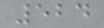524
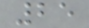25
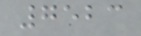7523
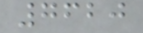7620
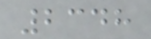2348
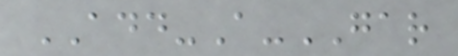ADD-A-GAR
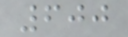600
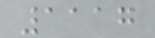1117
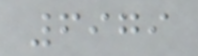6979
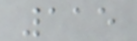115
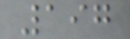197
